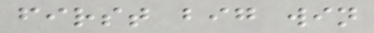first big win
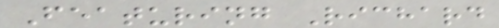Featuring Richard
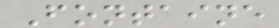Fontaine
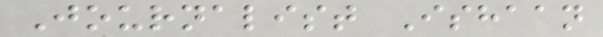Journalist Ishaan
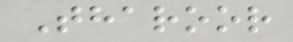Tharoor
